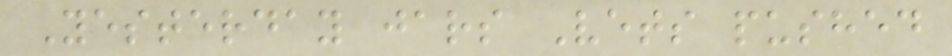Yesterday jars Vets pushed
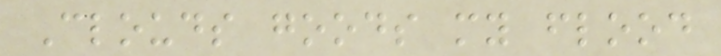Clouds goods my flood
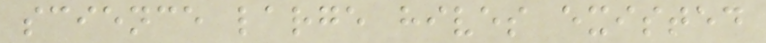science large hives existed
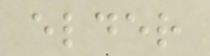elder
